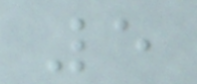5
